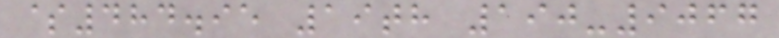$484.95 19th 190-9067
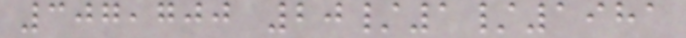307,700 20/1/1981
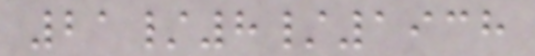21/8/1938
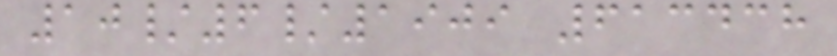10/6/1909 613438
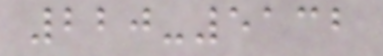220-5132
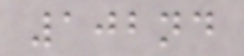102nd
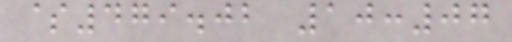$479.02 10:07
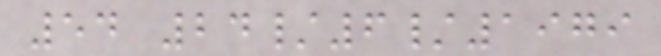54 24/6/1979
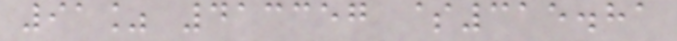91% 413357 $315.81
